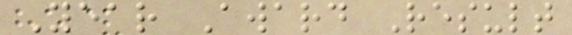Year Award Result
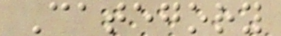Category
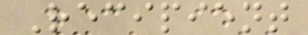Recipient
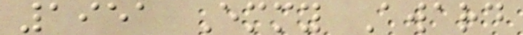1951 Emmy Award
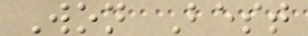Won Best
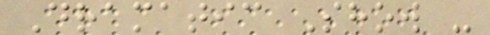Dramatic Show -
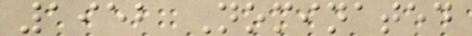1952 Nominated
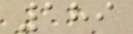189
